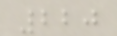220
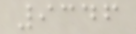9346
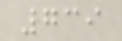739
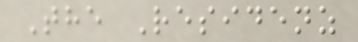The Residenz
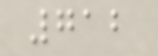712
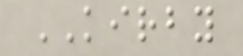KIRBY
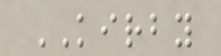KIRBY
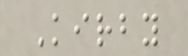Kirby
